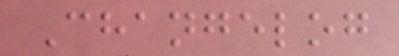Changelog
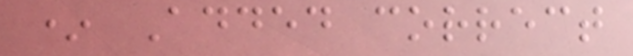* Added correct
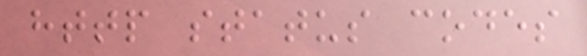http status codes
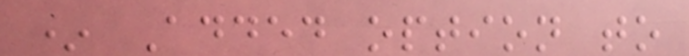* Added option to
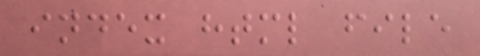index html file
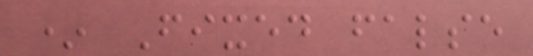* Fixed false
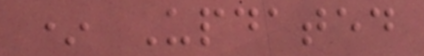* Updated
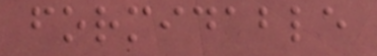formidable
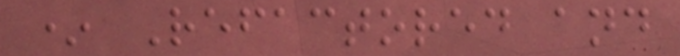* Refactored and
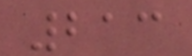213
